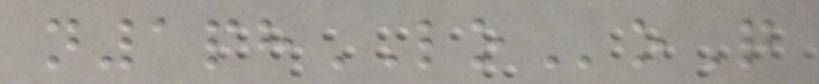n1phLOoQ
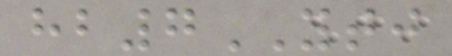hb7YTJ
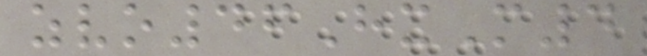zvo46HxM4
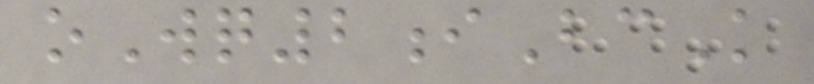oWq2iBcK
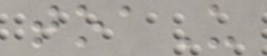toaU
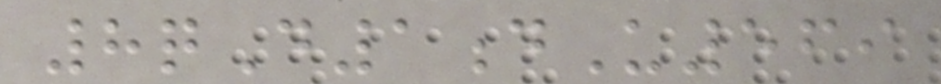8qD1dU569
